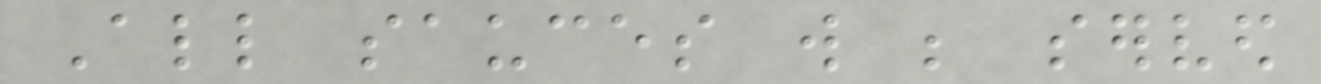All sauces will be served
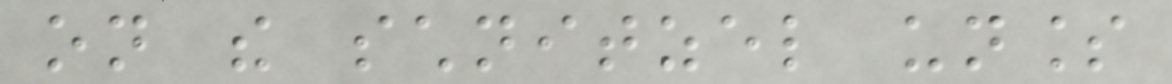on the schnitzel unless
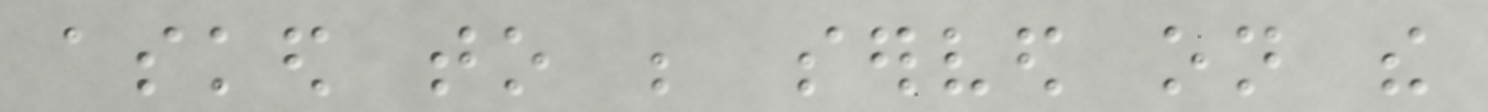asked to be served on the
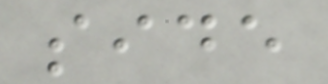side
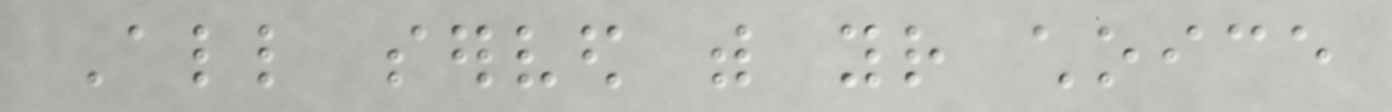All served with your choice
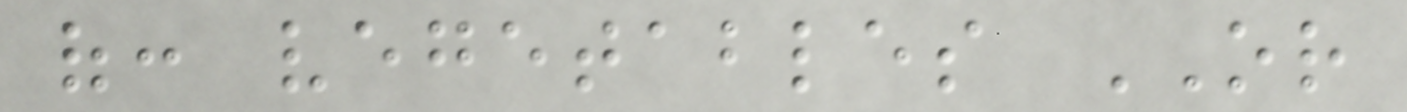of: vegetables OR
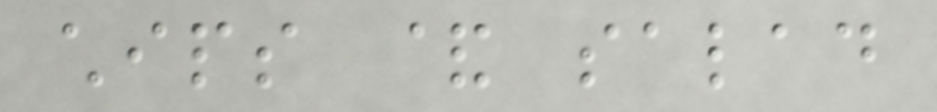chips & salad
